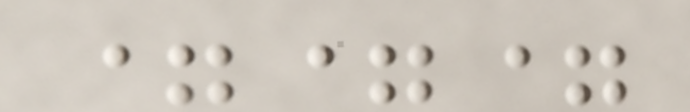===
